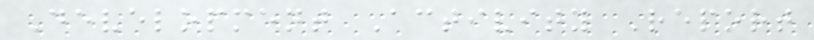Development Activity Report
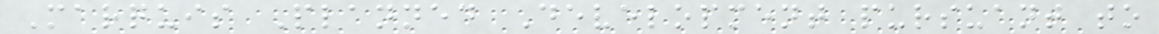Marquis Planned Development pursuant to
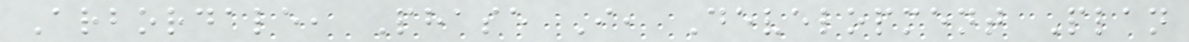Arbordale, Phase I, Development Plan
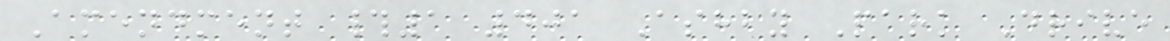Amendment #1 401 Ashby Park Drive
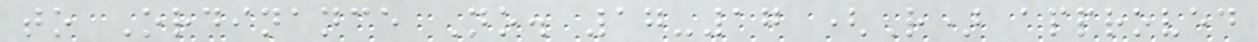to Ordinance No. 17-17 (R) approved
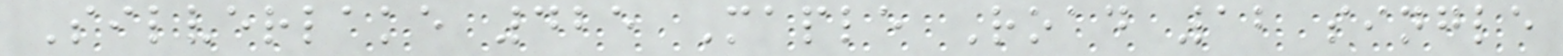Silverlake 425 Maple Road 12 single
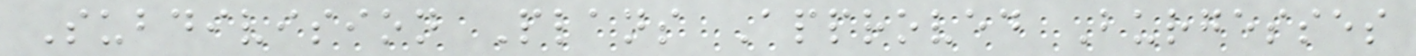Subdivision Plans Approved Burgesses
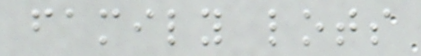family lots
